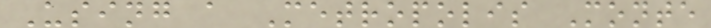Using a Metropolis Monte
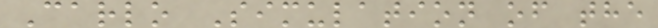Carlo Simulation of the
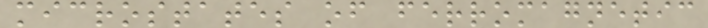microstates of ferromagnetic
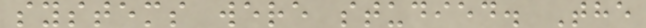systems were studied. The
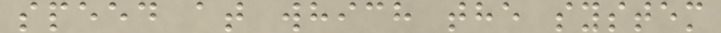speed at which the system
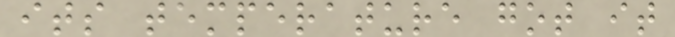its temperature got it
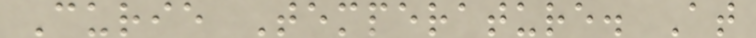Curie Temperature. At
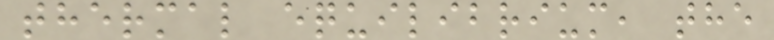thermal equilibrium, the
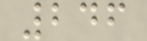246
